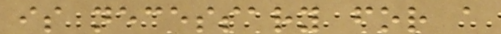is necessary for a
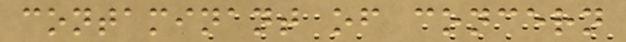contaminant of concern
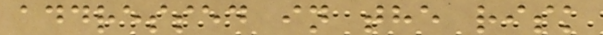addressed in the risk
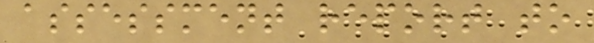assessment report to
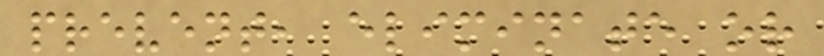prevent, eliminate or
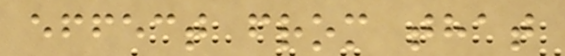effect from that
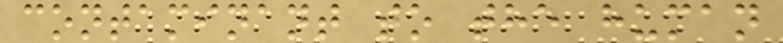contaminant to the human
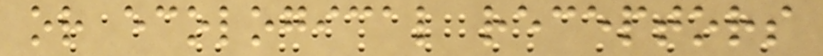or ecological receptors
